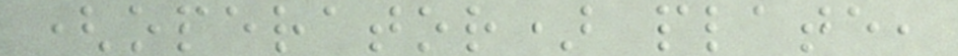(operator) plate,
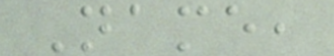Name,
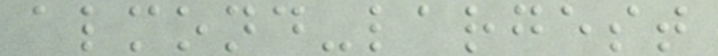almond-largest
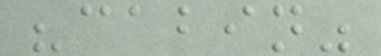"cabin"
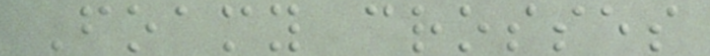Foamy crosses
